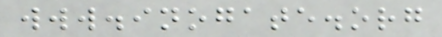www.inogate.org
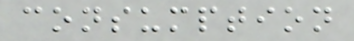consumption
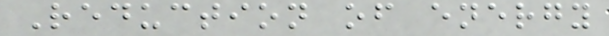Reduction of energy
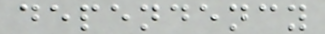dependency
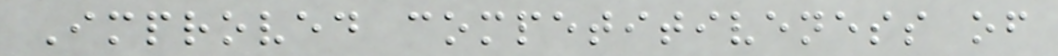Improved competitiveness of
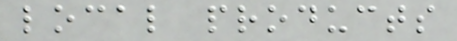local products
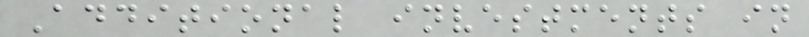Additional investments in
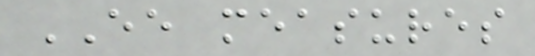EE measures
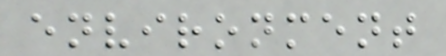environment
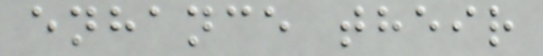enhance their
